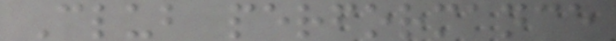Club performance
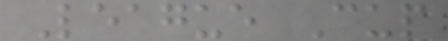League Cup
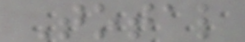Total
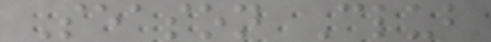Season Club
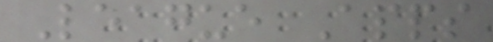League Apps
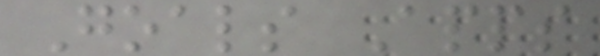Goals Apps
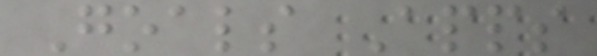Goals Apps
